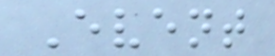Event
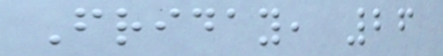Friday, 26
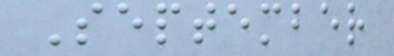September
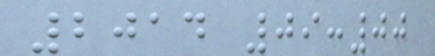2014 09:00
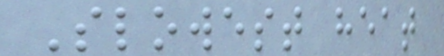Slowest heat
